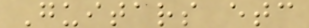Guitars etc
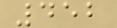452
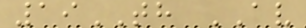19TH AV
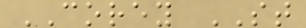COREY ST
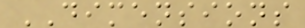DIMENSIONS
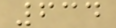634
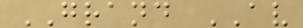GRAND AV
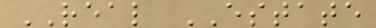REAL ESTATE
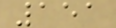151
